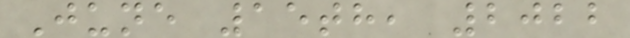June 15th, 2022
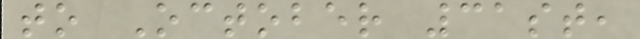to October 31st,
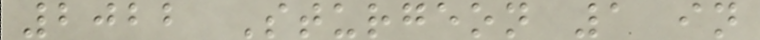2022 Sturgeon 1 in
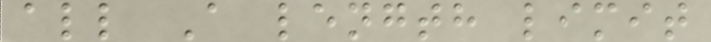all A length limit
